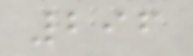296
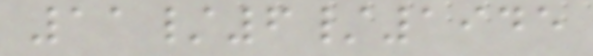11/6/1945
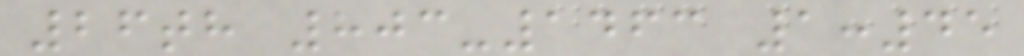26th 803-1463 1:45
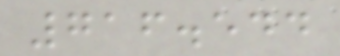716.544
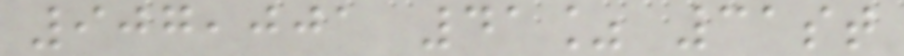907,001 41% 31st
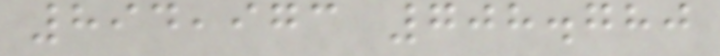894,973 708.780
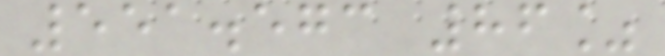551.573 86%
